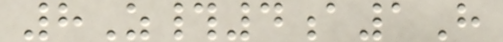8Z#4a1H
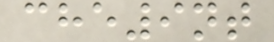che9nt
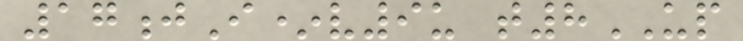17jI*v9u t8UP
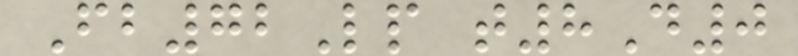Fb72Lp t8D0
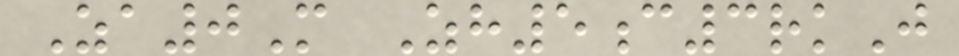Za0M Zh5c3rkJ
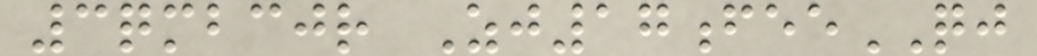3qmbcjr Zj17feeQJ
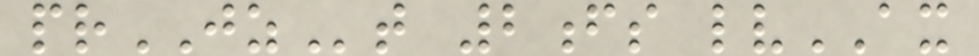prJZt 2fs lvAX
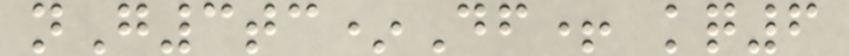nG3tc*Df+ kq6
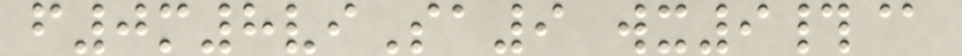f0m8viSa9 wx9#@
